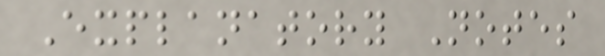Explanatory Notes
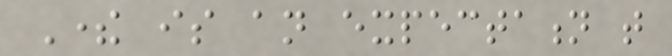There is an expectation that
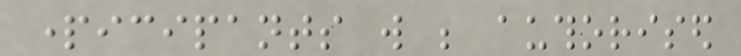participants will be authorised
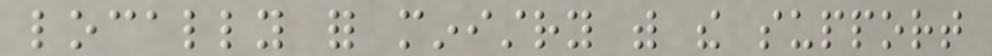locally for ministry with the support
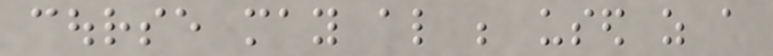course may also be used as a
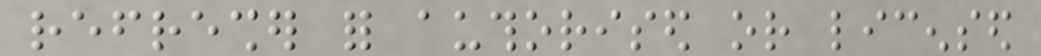refresher for authorised or licensed
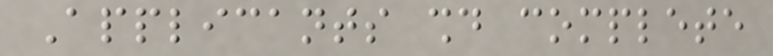Applicants should complete
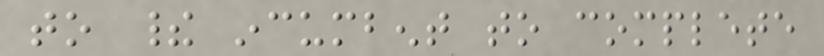to their incumbent to complete
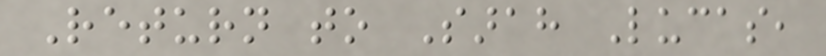Return to Sarah Lucas,
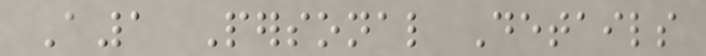A1 Personal Details
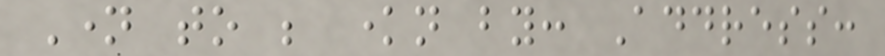Name to be known by: Address:
